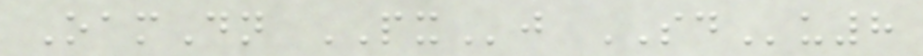OamDn PXj SDu8
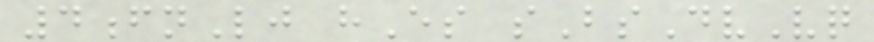4fnLj hEs sBsDvVq
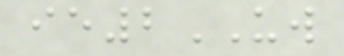ie2UW
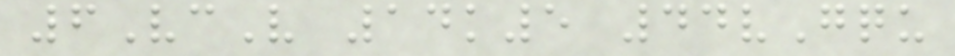6VcV 14k5 44vGqu
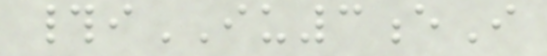#iIU3eI
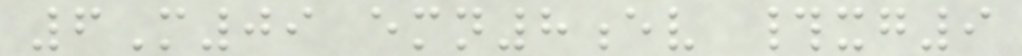6M09 emn8ev #xg9
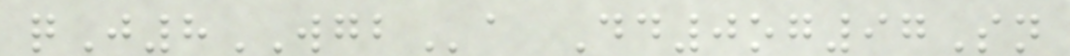qJ8WGBa Dd0og97Sn
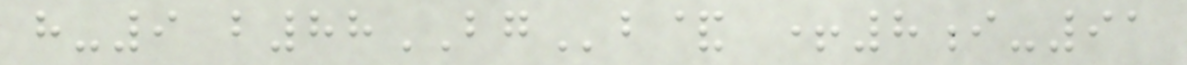h-9 b88BGb& +8i-91
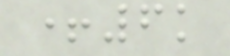+6k
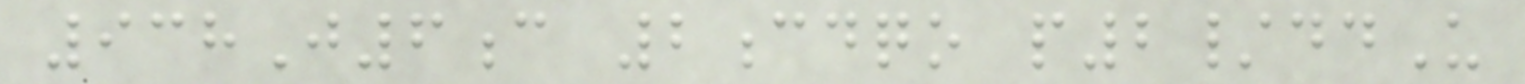938J6c 2cdqo p2/ddU
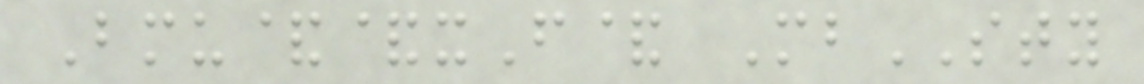Bmu&&xF& MbSTY
